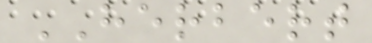HERBERT
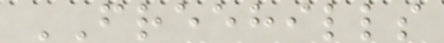FREEHILLS
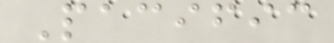Pacific
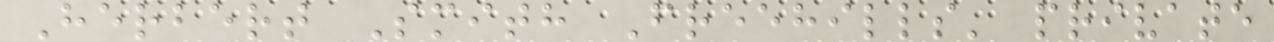Herbert Smith Freehills' private
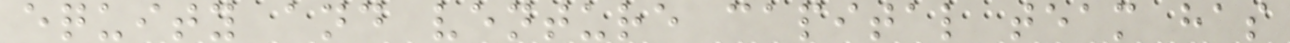equity and venture capital team has
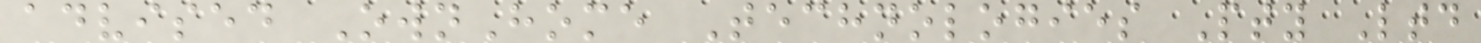advised OwnHome Technologies Pty Ltd
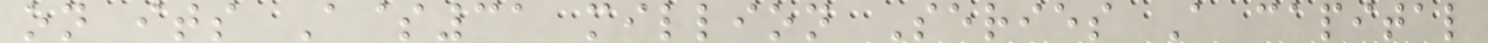on its A$31 million Series A capital
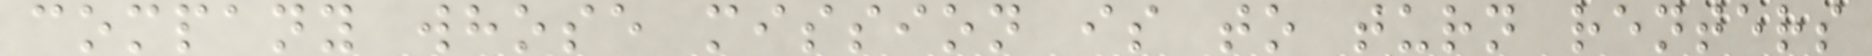company whose mission is to turn renters
